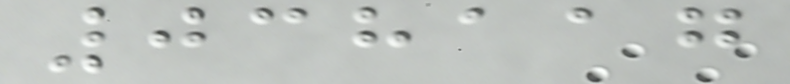038117
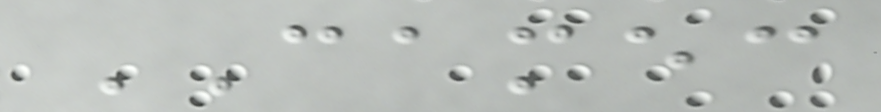CAMEC
